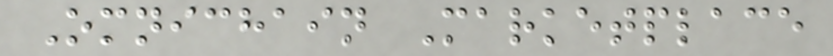Omnichain Marketplace
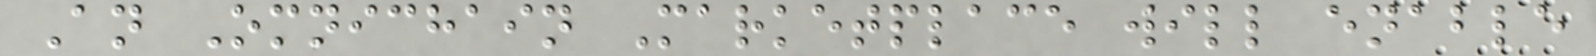An Omnichain Marketplace will enable
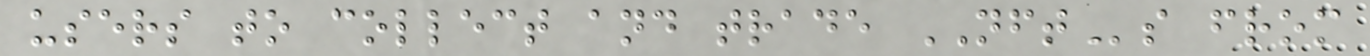users to collect and trade NFTs from
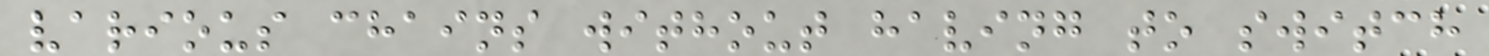various chains without having to switch
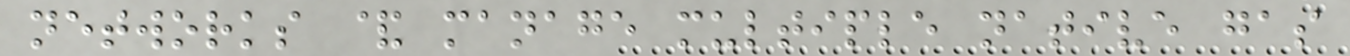networks & manage multiple native gas
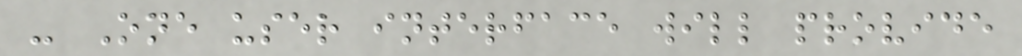- One user interface will provide
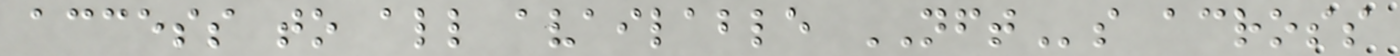access to all available NFTs across
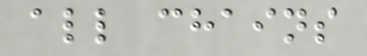all chains
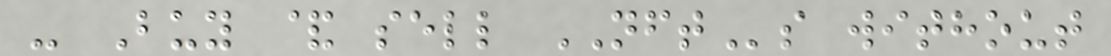- Buy & sell NFTs without
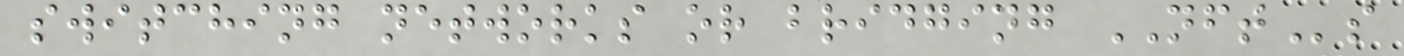switching networks or bridging NFTs
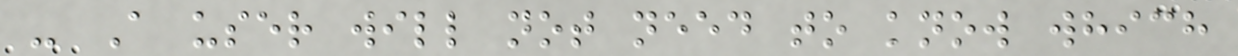- A user will not need to know which
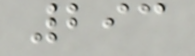293
